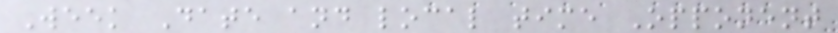Week Date and local time Opponent
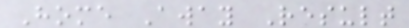Home Away Result
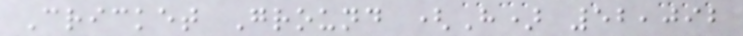Cricket Ground (H) 52,092
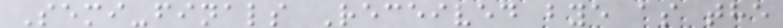Semi-finals Received bye as the
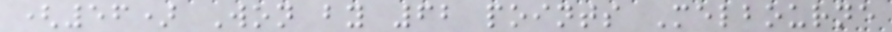(56) Won by 62 points Melbourne
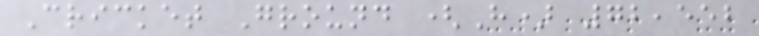Cricket Ground (H) 72,552
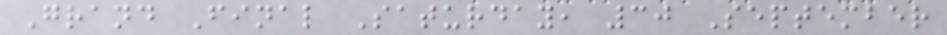Grand Final Saturday, 30 September
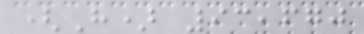(H) 93,670
